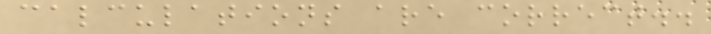calculations are correct..
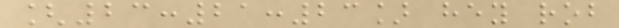[23:21:23] hey rob
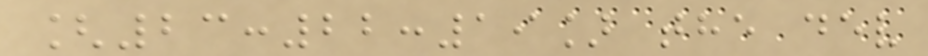[23:22:19] the dev
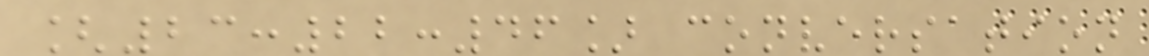[23:22:46] conversation
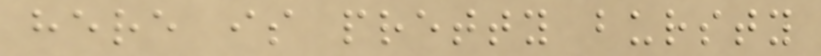here is pretty bursty
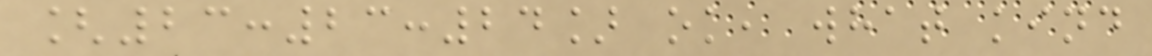[23:23:24] ok, what kind
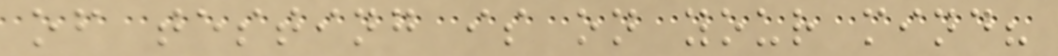of testing is on your mind?
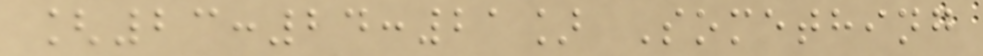[23:24:21] Something
